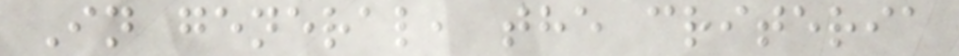In general, the criteria
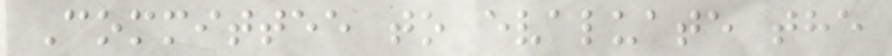Committee to evaluate the
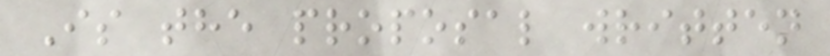Is the proposal written
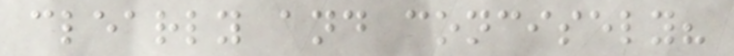clearly and concisely?
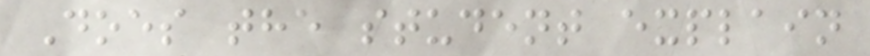Does the student explain
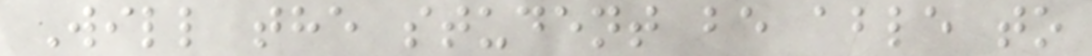Will the student be able to
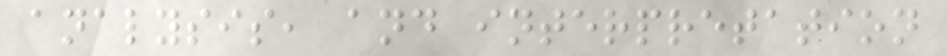analysis, and interpretation
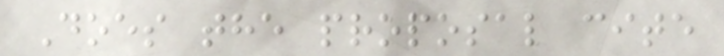Does the proposal cite
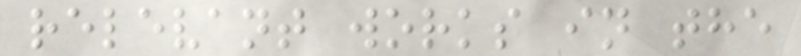relevant works in the
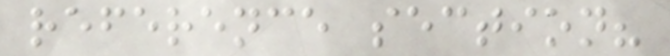reference section?
